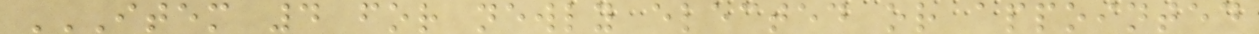ITEM 4 FOR NEWLY ELECTED OR APPOINTED
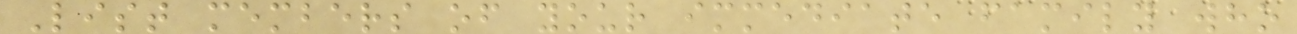List members of your immediate family who
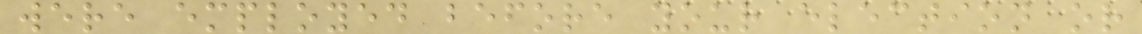were employed before your election or
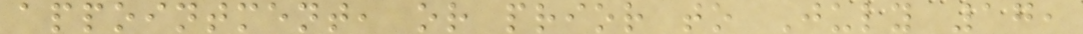appointment, or prior to July 17,
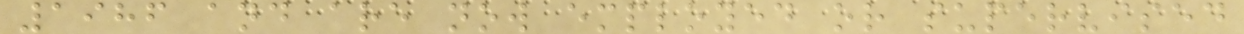1986 and are now employed or supervised
